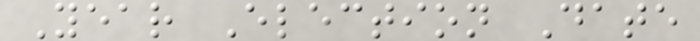Year Election Date
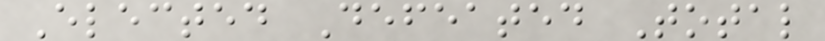Elected Defeated Total
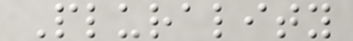Plurality
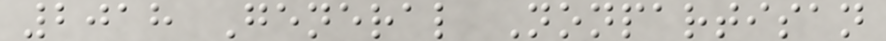2018 General Nonpartisan
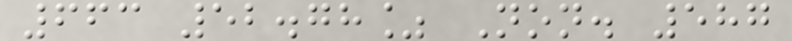663 52.78% Non. 587
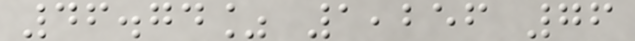46.74% 1,256 76
